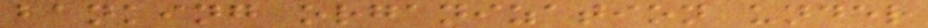banking organization under
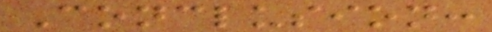Conclusion:
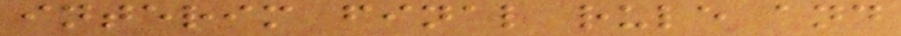interim final rule and
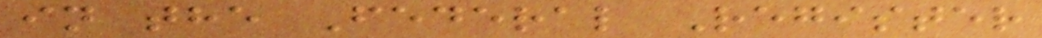in the Federal Register
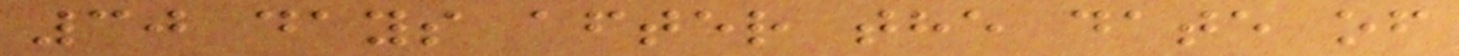30 days after the date of
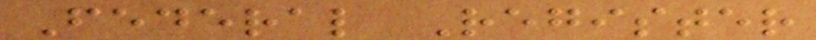Federal Register
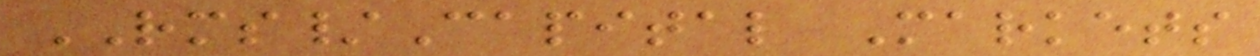RMS/Capital Markets
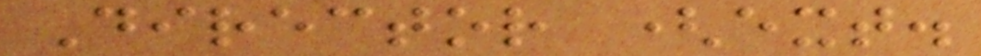Director (ext.
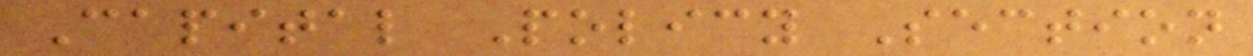Capital Policy Section
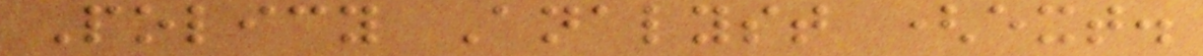Policy Analyst (ext.
